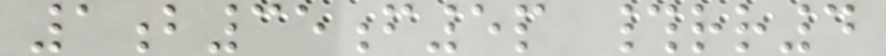1b35f5p #rr4
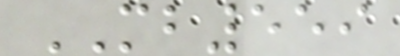MB559
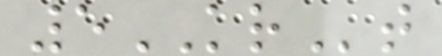5KRt
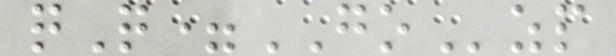qQ=GOzp
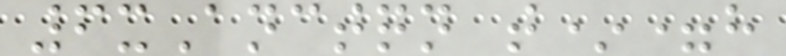6xAnctqn t*=h
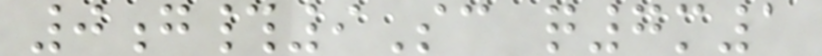0g#9Sc q7m1
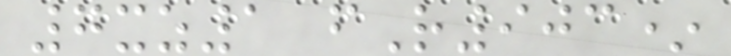7xz1 fR903*
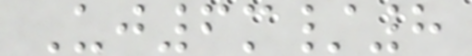Uj6m/8
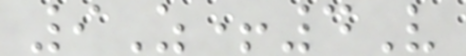9Z+4V
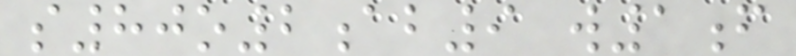s80o2ab9 w1f
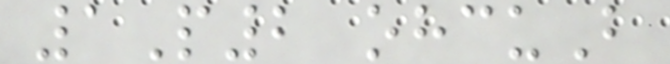1P2 ohcuB
